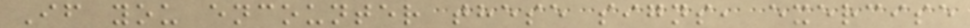If you encounter these signs, exercise
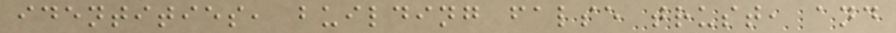identities, building false trust, and
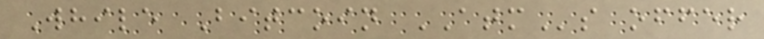While Bitcoin ATMs offer
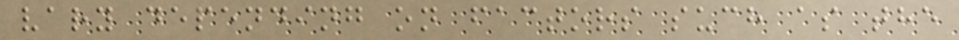vary depending on factors such as the
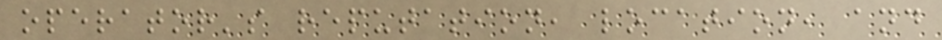operator's reputation, location, and
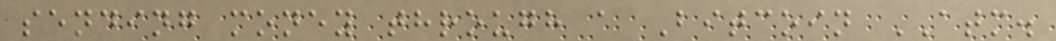sending money through a Bitcoin ATM.
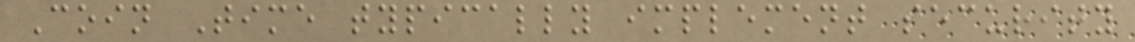Coin Time typically implement security
